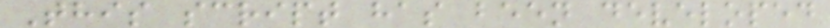This script has been developed
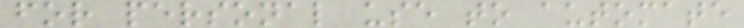for personal use to automate
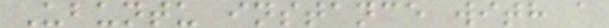Ubuntu instance with a
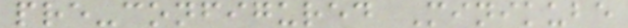pre-configured Minikube
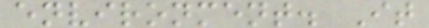environment. It
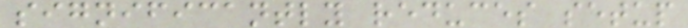significantly reduces setup
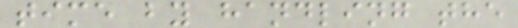time by handling the
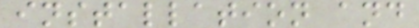installation and
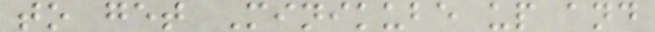to get Minikube up and
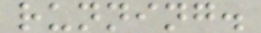running.
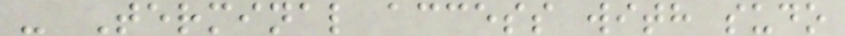- Terminal access with sudo
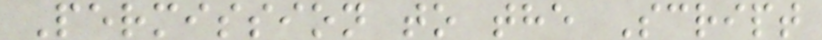Permission to the Script
